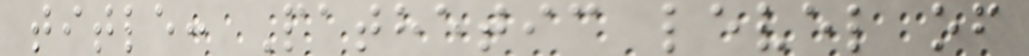title: Pathetic level of
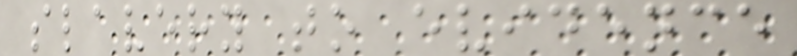slavery to evidence
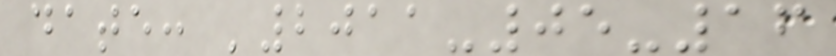date: '2011-05-16
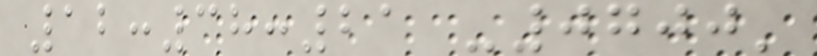12:38:21 -0700'
